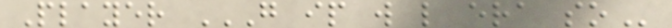Player G IP W L ERA SO
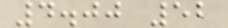4.00 52
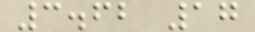3.62 17
